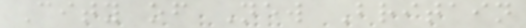City of New Britain
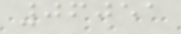06051
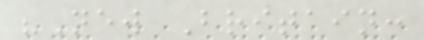"New Britain:
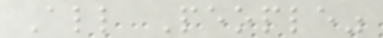All People"
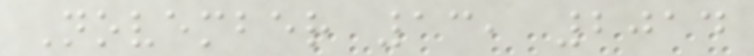November 13, 2014
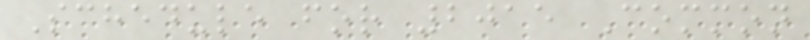Schedule for 2015 Common
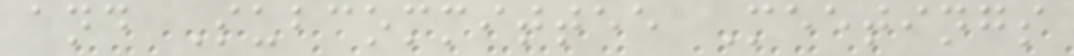and Subcommittee Meetings
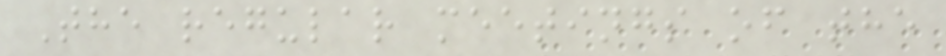The regular meetings of the
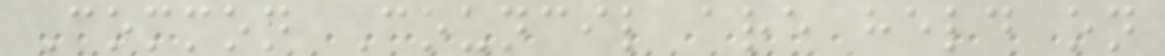Common Council are held on
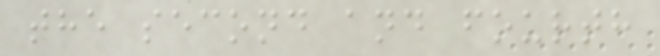the second and fourth
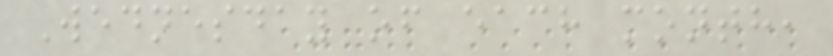Wednesday of each month,
